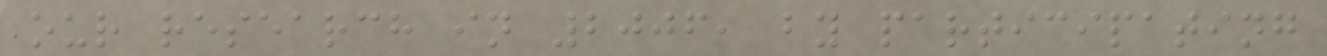our research in 2006, by participating
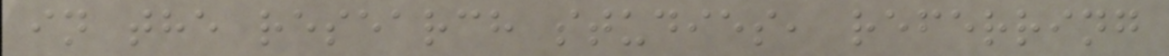in the research studies, referring
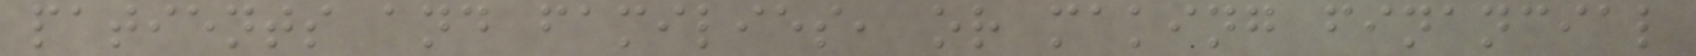patients and families, or making financial
